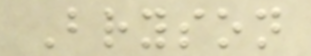Bryson
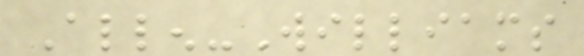Allen-Williams
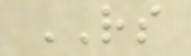RS
